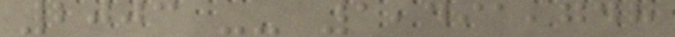2003 -- 1,491,748
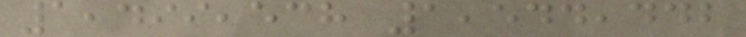1,499,538 1,544,442
